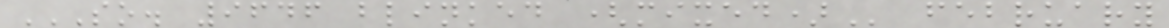SO. 9646 BLINKED (MIXED) february
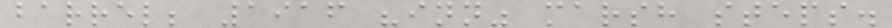barrel; 1916 "inn" marsh steps.
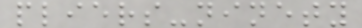pliers-ninety
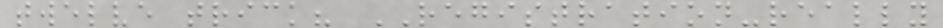twelve trick? REGISTRATION-really
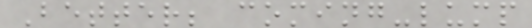Better; coming-lump
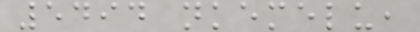5494 nkemelu,
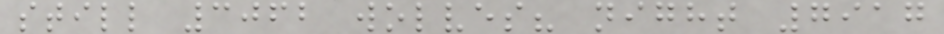still 3062 wolves? night 7917
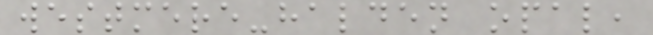westmere-halden opal,
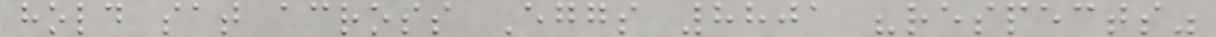hold sat across Eggs 8801 "respects"
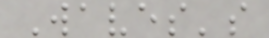Waves's
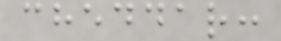cheddar:
